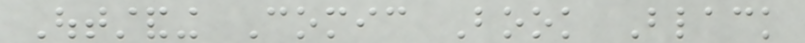Outstanding Comic Book Black
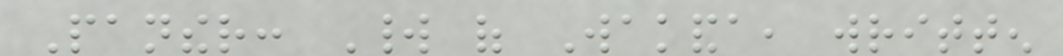Panther: World of Wakanda, written
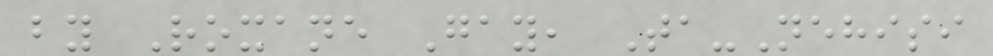by Roxane Gay, Ta-Nehisi
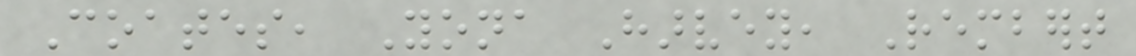Coates, Yona Harvey, Rembert
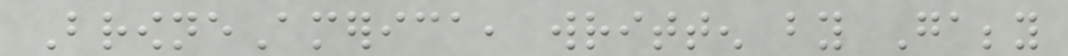BrowneAmerica, written by Gabby
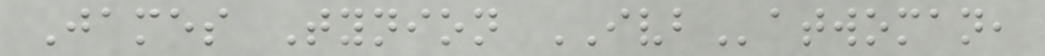James Tynion IVBatwoman,
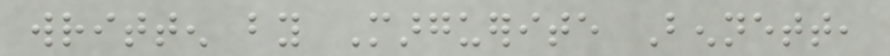written by Marguerite Bennett,
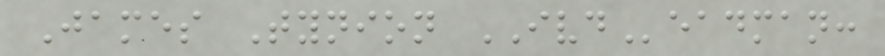James Tynion IVDeadman:
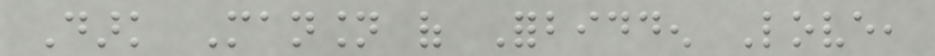Dark Mansion of Forbidden Love,
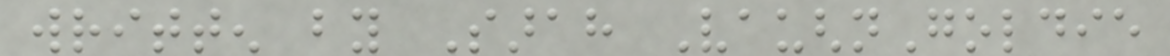written by Sarah VaughnGoldie
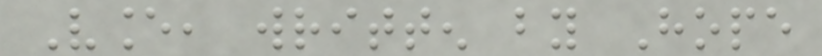Vance, written by Hope
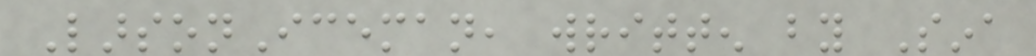LarsonIceman, written by Sina
